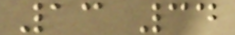13 34
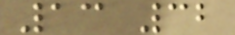13 32
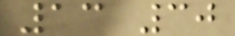13 30
